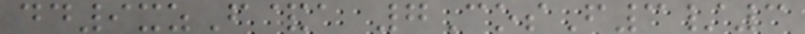dd9xzF&a 7CosF3/3
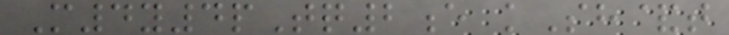M4y4pTq2e kSh&t
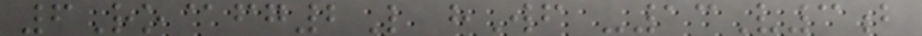6Ro@fg2L hWf -13V3b
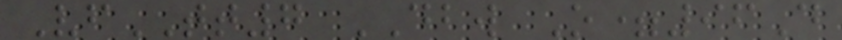VfTT7 DBW O=96D
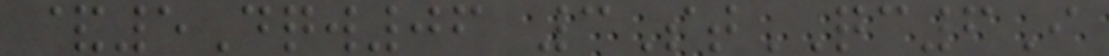&5Dqw06 3StQC6I
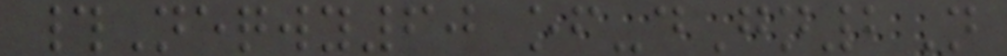#Neqwy60 of-dGn2N
